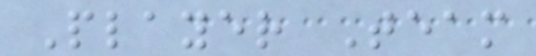Player Team
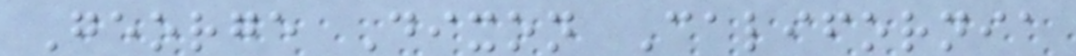George Dixon California
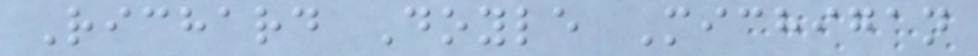Richard Doyle Michigan
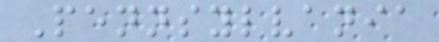Pennsylvania
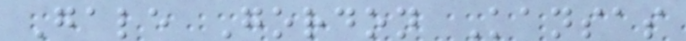Gale Gordon Kansas
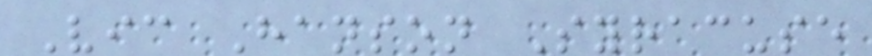Vic Hanson Syracuse
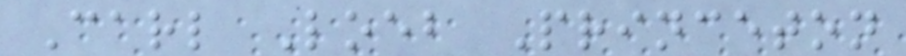Carl Loeb Princeton
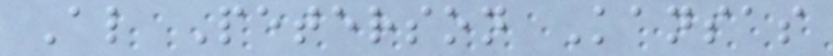Al Peterson Kansas
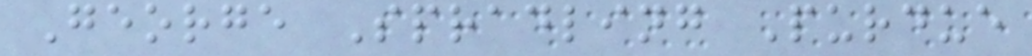George Spradling Purdue
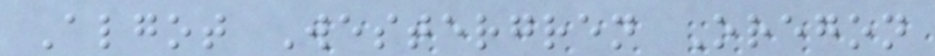Algot Westergren Oregon
